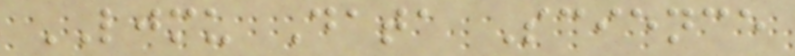LJMU Data Science
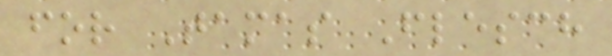for Tamas Flesch
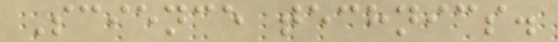Science technics.
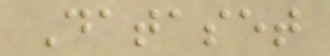Dataset
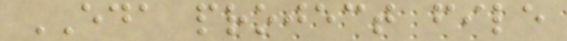EDA project file
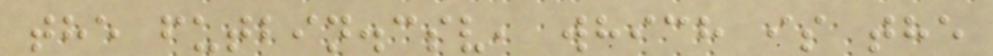the futbin.csv, which is the
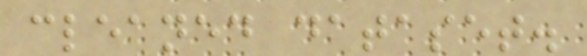cleaned dataset.
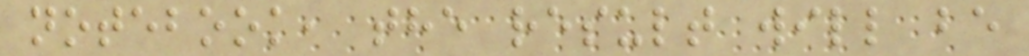notebook, the result will be
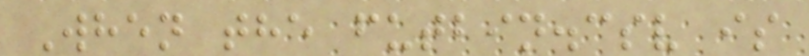When the futbin.csv is
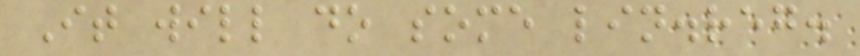It will do some lin.reg.
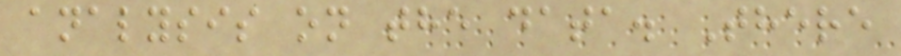analysis on the data. There
